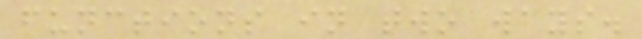functions in two ways.
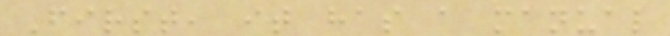First, it has a manual
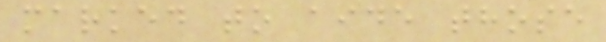marked to aide those
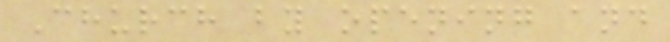Church by opening and
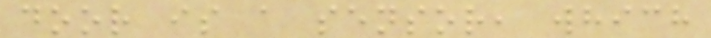door is a sensor, which
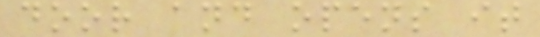door and opens it
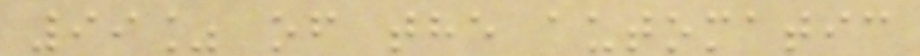99% of the automatic
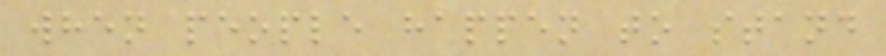when people happen to stand
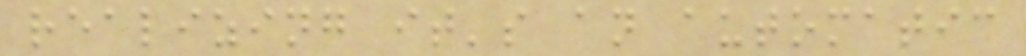realizing it's an automatic
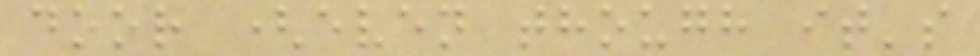door (even though it's
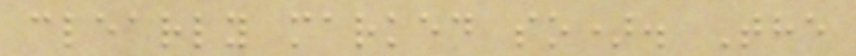clearly marked so). The
